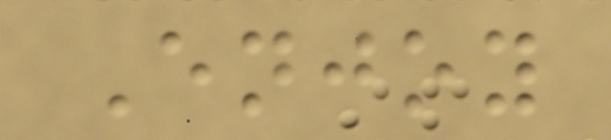Enjoy
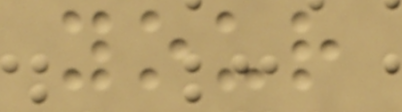your
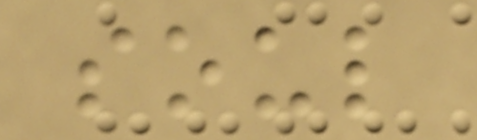soul
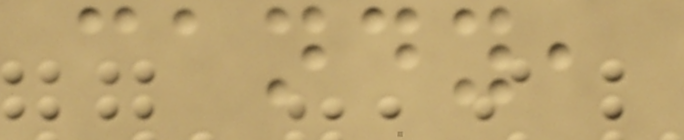candy,
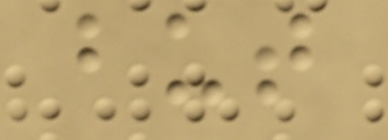but
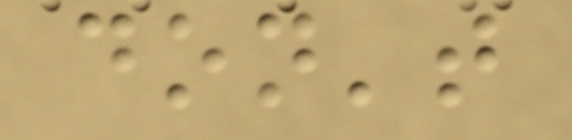don't
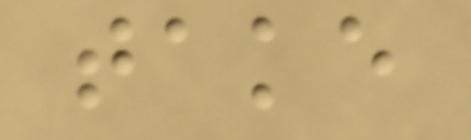take
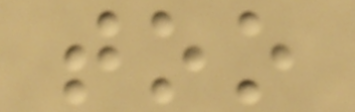too
